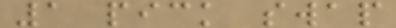1 pick swap
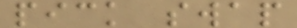pick swap
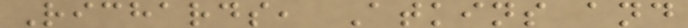Richards, Atkins and
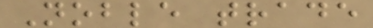Noble trade
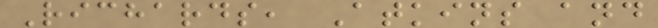Richards, Atkins and
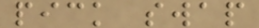pick swap
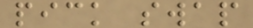pick swap
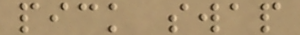pick swap
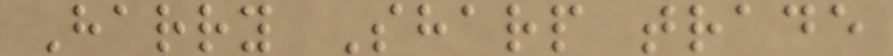Harry Sharp trade
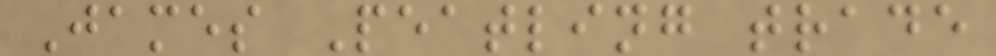James Peatling trade
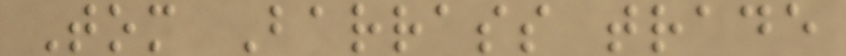Tom Barrass trade
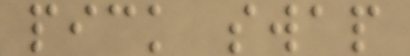pick swap
